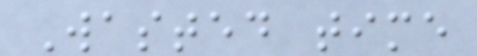Wasted time
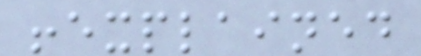!explained
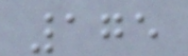175
